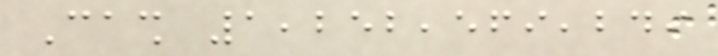Cash 1,252,569,249
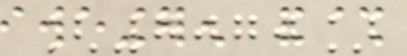[7070]
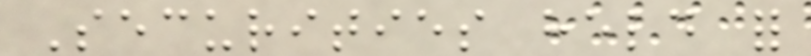Securities held for
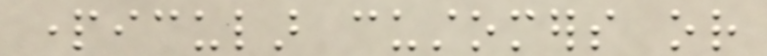particular customers or
